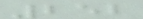252
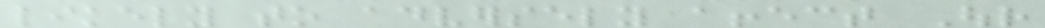likely to adversely affect Our
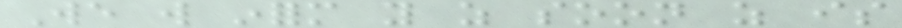We will inform you as soon as is
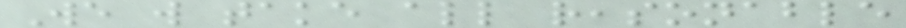We will take all reasonable
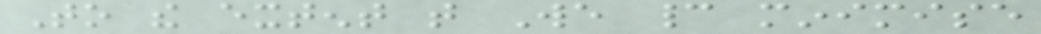To the extent that We cannot minimise
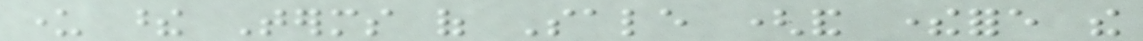under these Terms of Sale (and therefore the
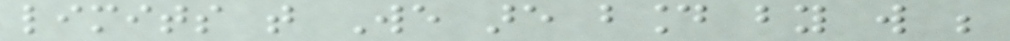limits that We are bound by will be
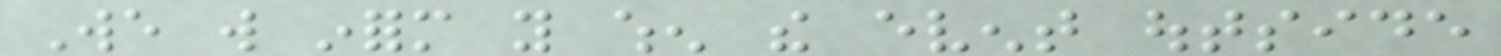We will inform you when the event outside
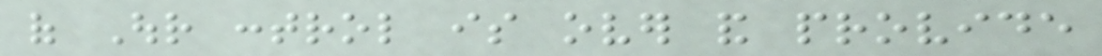of Our control is over and provide
